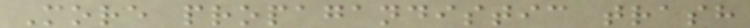More propagandistic trash
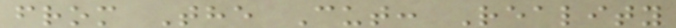from The Cut: Reality
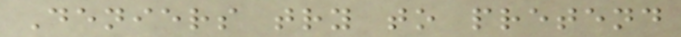Deniers try to pretend
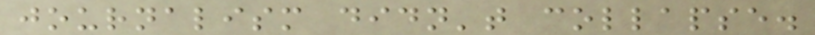journalism didn't collapse.
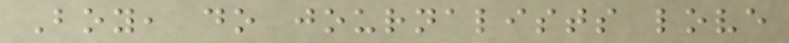Boy, do journalists love
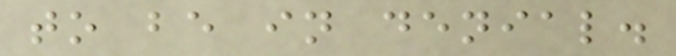to be in denial.
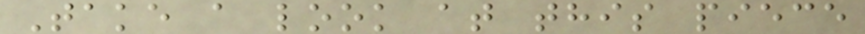Take a look at this piece
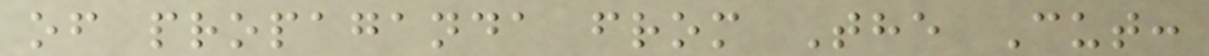of propaganda from The Cut:
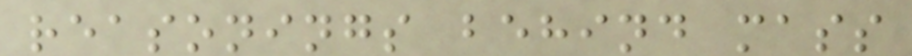reasonings behind mass
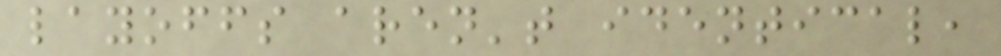layoffs aren't identical,
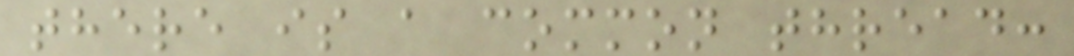there is a common thread:
